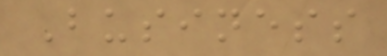Business
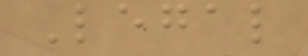Legal
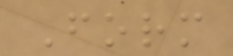Form
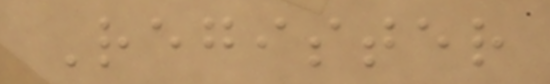Register
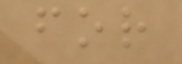for
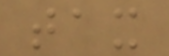tax
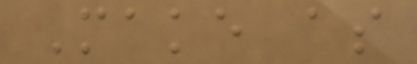Make as
